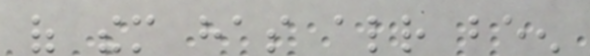of them has already been
